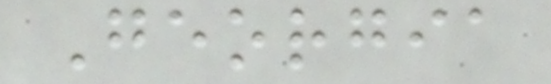Georgia
